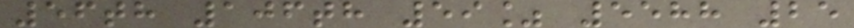56th 106th 59% 5588 25
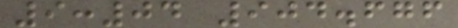9:04 904.676
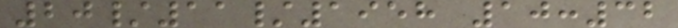20/11/1958 10:32
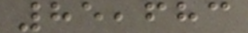85,683
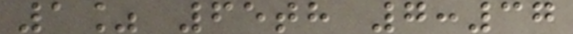1% 65th 7:37
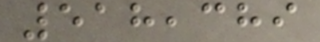518,389
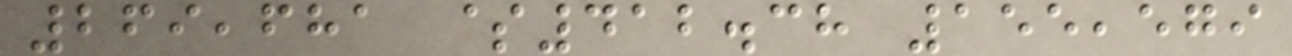269,681 $412.38 155,579
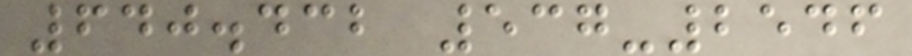640.432 537-2546
